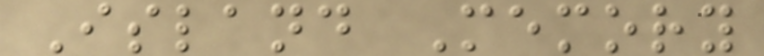Island Memory
